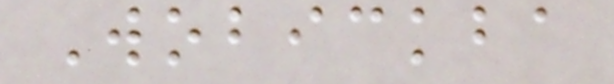Wobickba
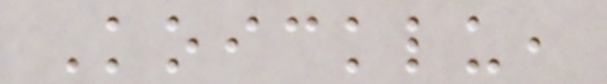Koicklu,
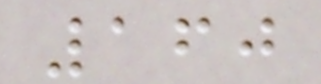160
